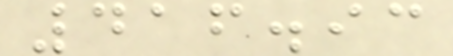416.93
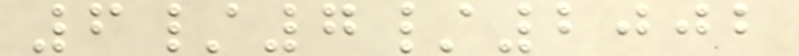6/7/2002
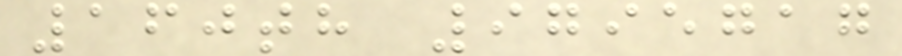160th 9795717
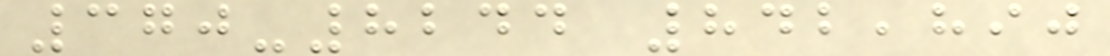370-8244 842,890
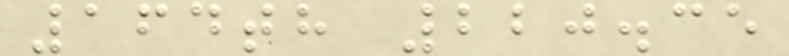164th 220.35
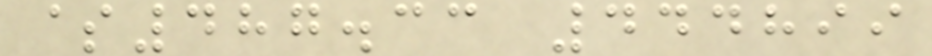$487.33 444899
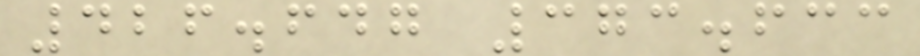426.647 373.633
